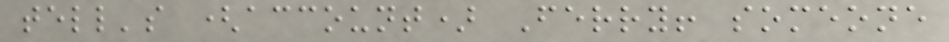tell's (account) Ferry! someone
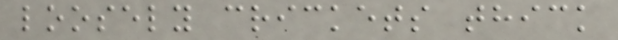loosely crickets thick
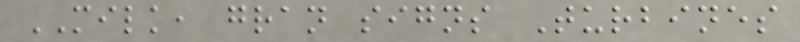MILK, gran signs Turbines
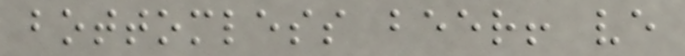bottomless beer! ve
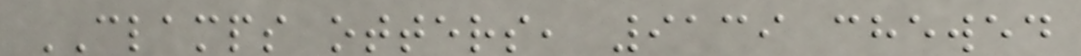CLAMPS otters, 9139 chewed
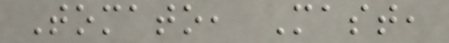Tomato, Mast,
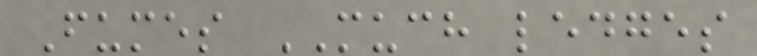Fumes MUCH ledges
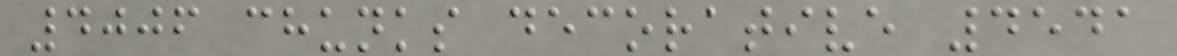4006 chunks decorative 4541
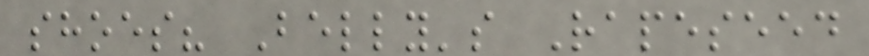shoes? Belly's Rapeseed
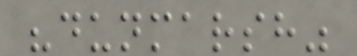"dunmarsh"
